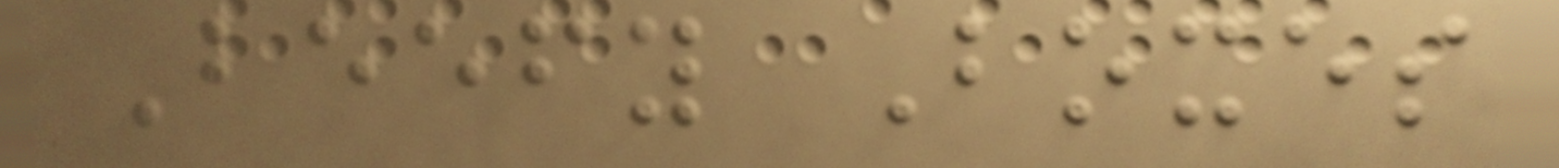Beefy Boxes
